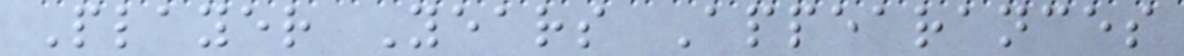Player Years Appearances
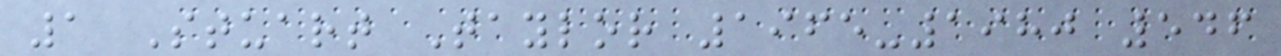1 Stuart Taylor 1965-1980 546
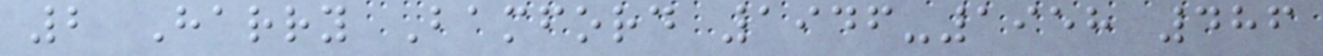2 Harry Bamford 1946-1958 486
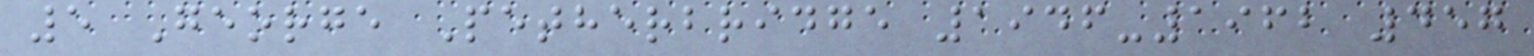5 George Petherbridge 1946-1962 457
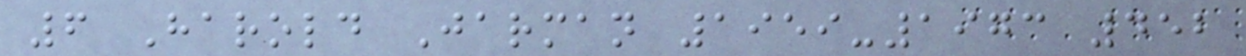6 Harold Jarman 1959-1973 452
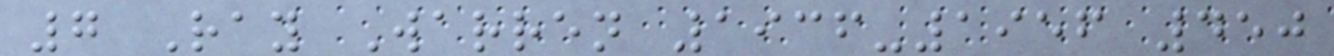7 Ray Warren 1936-1956 450
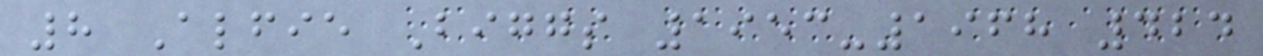8 Alfie Biggs 1953-1968 424
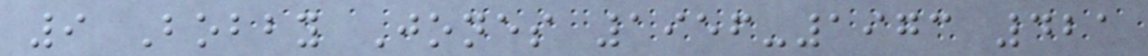9 Bobby Jones 1956-1973 421
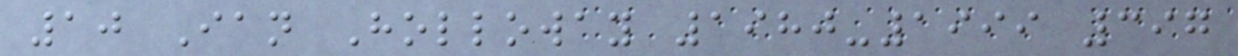10 Ian Holloway 1980-1999 397
